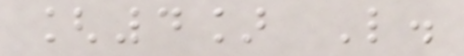[4] L.
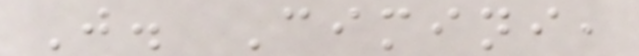J. Cimini,
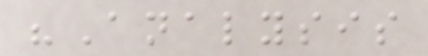"Analysis
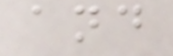and
